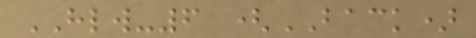HLW-6 (BACK)
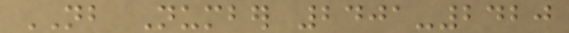NB Number 2401-2420
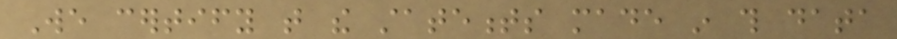We certify that the statements made in this data
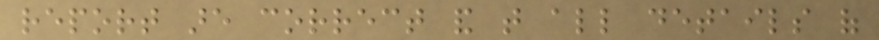report are correct and that all details of
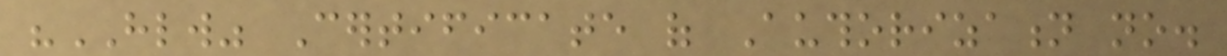"HLW" Certificate of Authorization no.
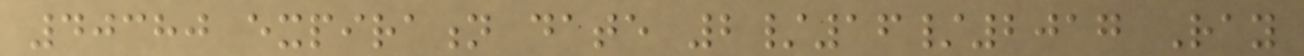40380 expiration date 2/16/2017 Ray
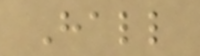Hall
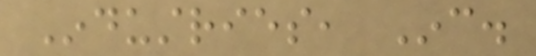Industries, Inc.
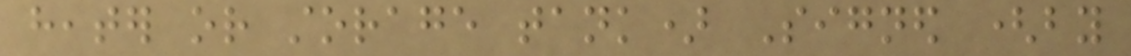heater or storage tank) Signed (by
